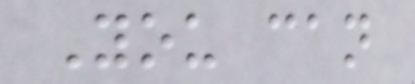You can
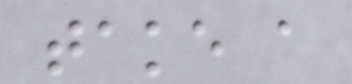take a
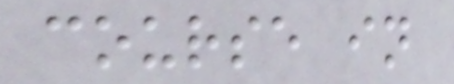course in
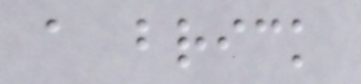a brick
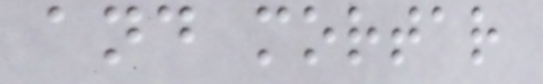and mortar
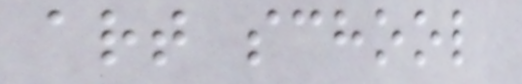art school
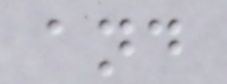and
